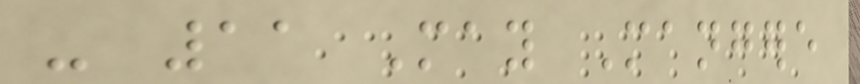- 11 May Mangere
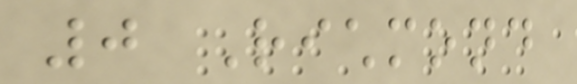0 Richmond
